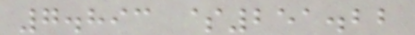7.893 $251.22
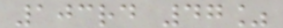103rd 47%
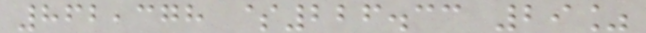862,378 $226.33 29%
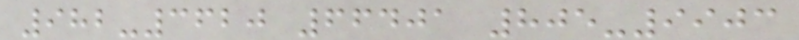982-3620 66401 805-9903
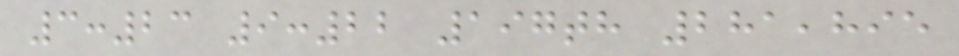3:23 9:22 197th 281,895
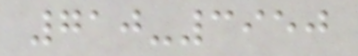710-3950
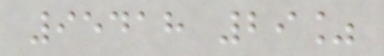95418 29%
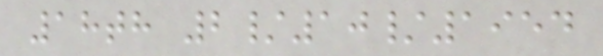18th 2/10/1954
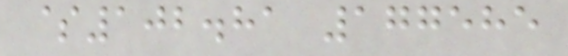$102.81 177585
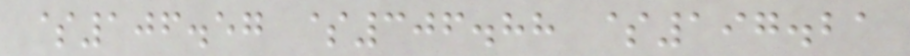$106.57 $306.88 $197.21
